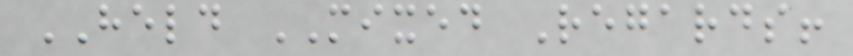HELD MIXED Regards!
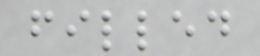filled
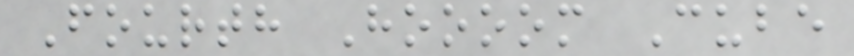Fourth Hoooom Cube
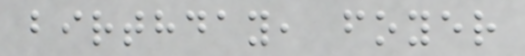birthday, foyer
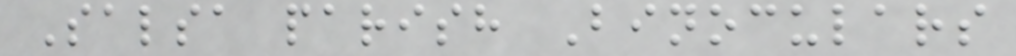Salsa parish Binoculars
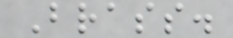Brass.
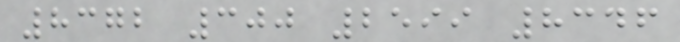8372 300 2599 8346
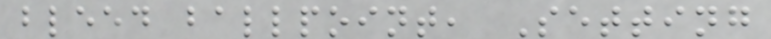bleed ballpoint, Setting
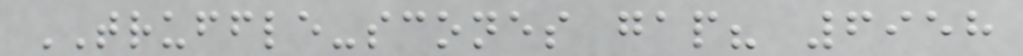TRUFFLE-scones gap? 6958
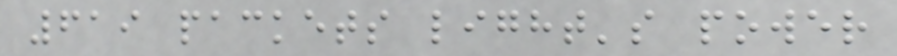619 packets light's power
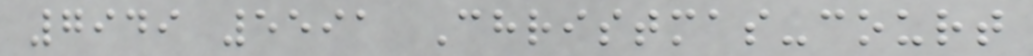7949 5591 Christmas-court
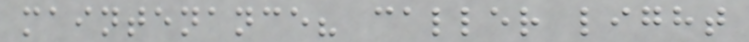maintenance? caller light
